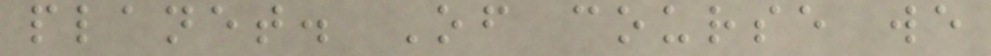planet. Of course we
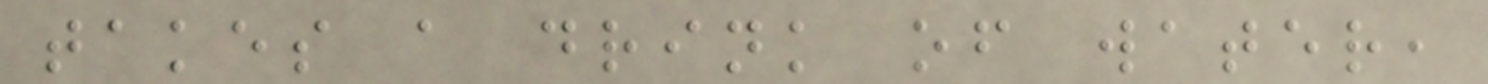takes a drink of water,
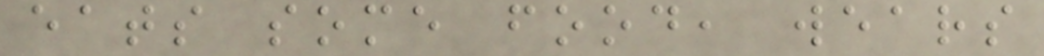eats some food, wears
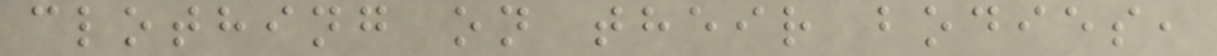clothing on their bodies,
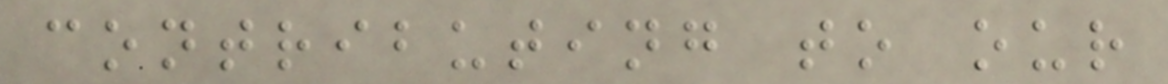contributing to our
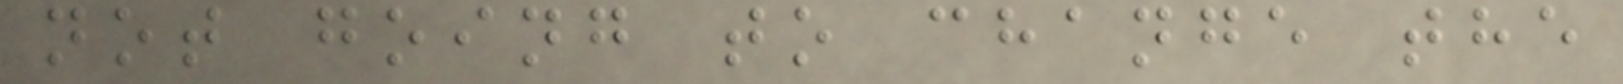not going to change the
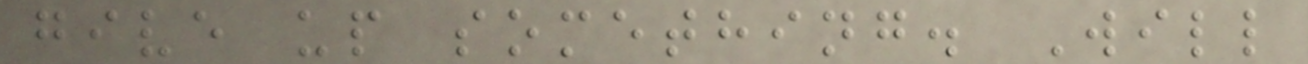give up something. Will
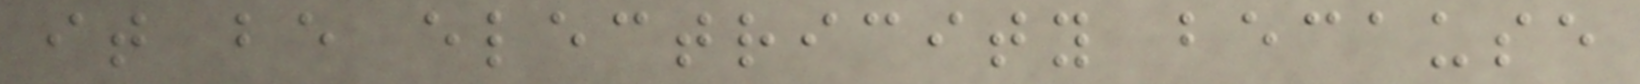it be electricity because
